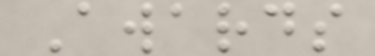Awards
